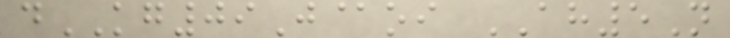dKG09J@oi AH5N
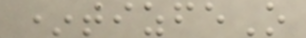*tizfeO
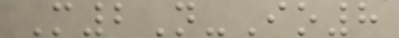M2N-Io8
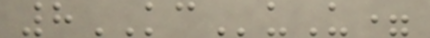8KCuU=
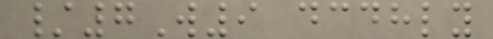/7W9 dcdhly
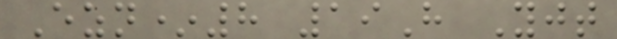Ezn*8 19H Yjt
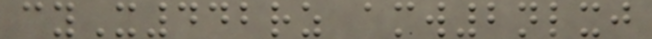cyX442rz amw2nlxj
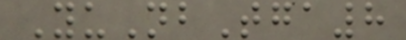YuNbTga8
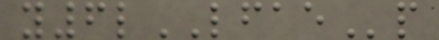y6lLFAEp
